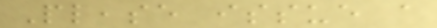Please issue a
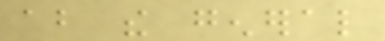about the general
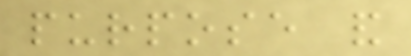purpose and
